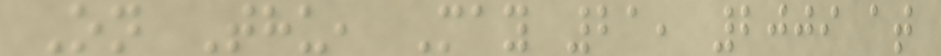On Thu, May 21, 2009 at
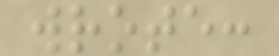wrote:
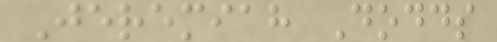Jeremiah Dodds
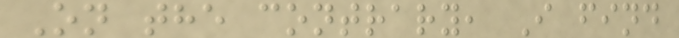On the contrary, I find
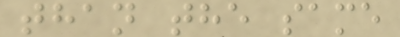than the same
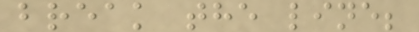break the line;
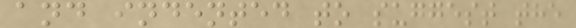and indented to suggest the
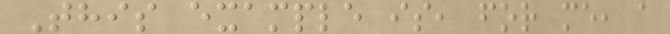This example is, for me, a
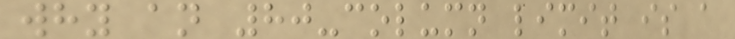why an 80-column limit is a
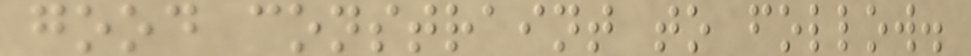good constraint to follow.
